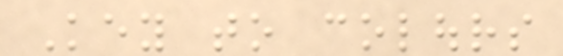Key to colours
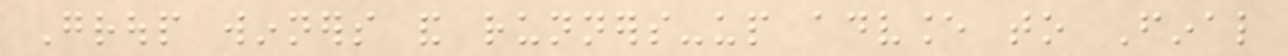Group winners and runners-up advance to Final
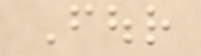Four
